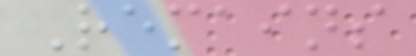Remains
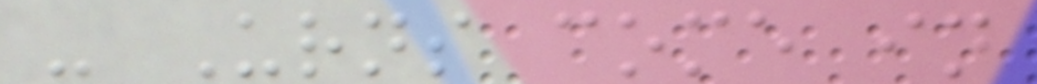- Urns come in
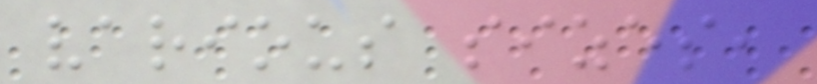various sizes,
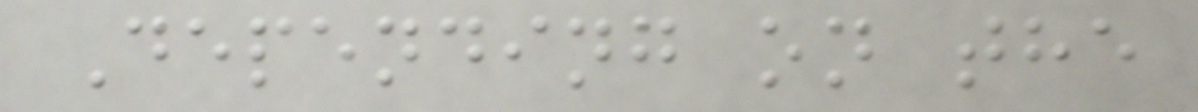Depending on the
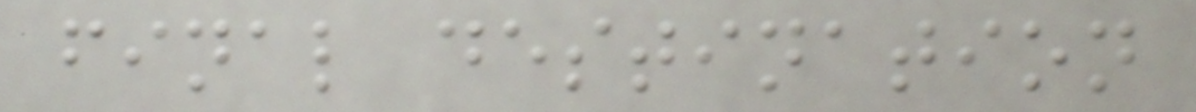final destination
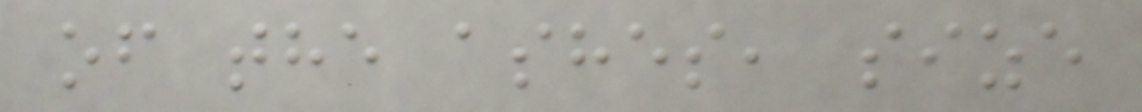of the ashes, size
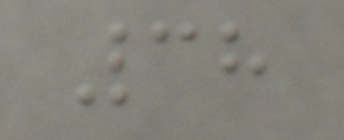38
